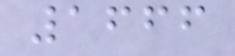1666
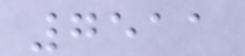7511
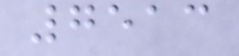7513
